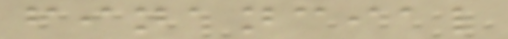financial
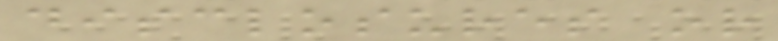disclosures or
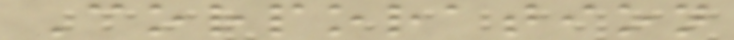Corporation
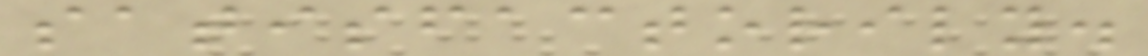satisfactorily.
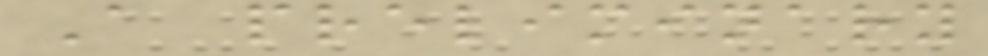A preliminary
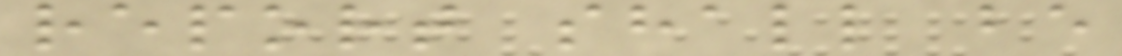report shall be
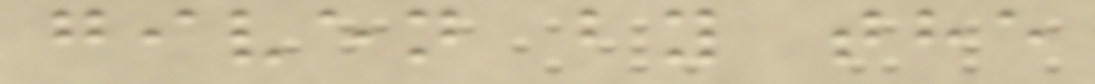given by the
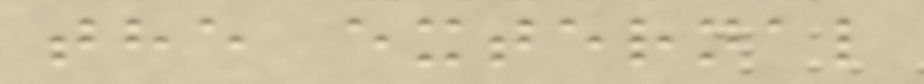the external
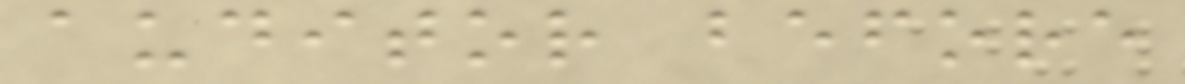auditor before
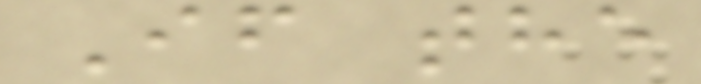If the
